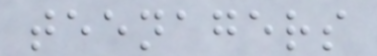teenagers
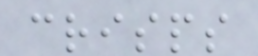crisps
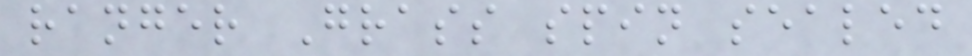ranger Grass spin sealed
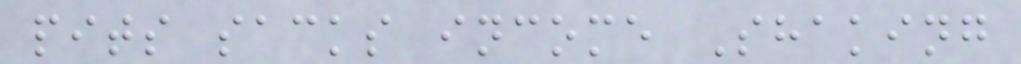pits sacks income Shaking
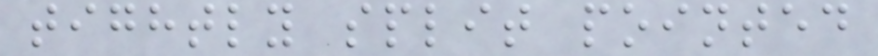tightly split pointed
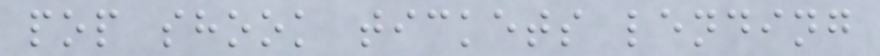pop shook tickets lending
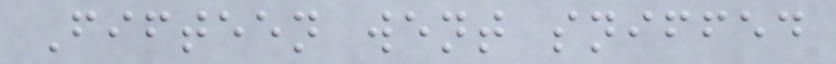Fifteen went sniffed
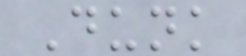Dunk
